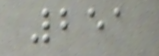251
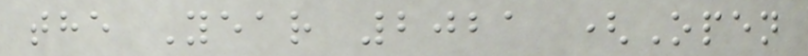the Year 2021 (Open
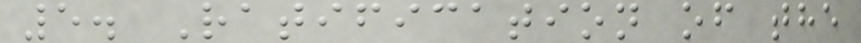5. Ratification of the
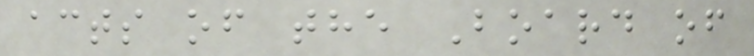acts of the Board of
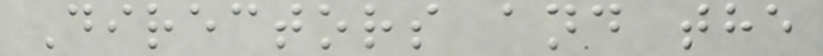Directors and the
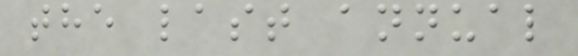the last annual
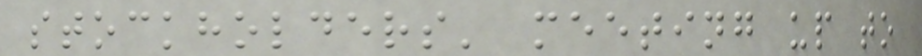stockholders' meeting up to
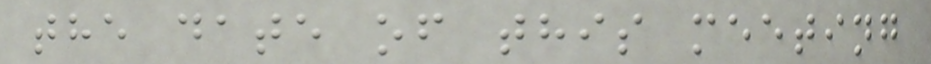the date of this meeting
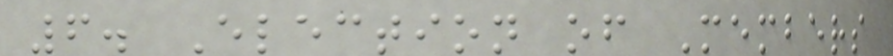6. Election of Members
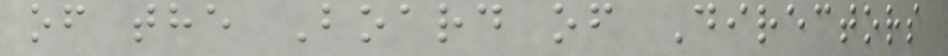of the Board of Directors
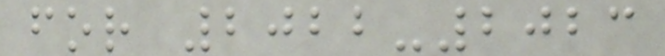for 2022-2023
